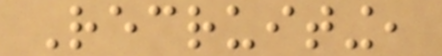Recruiting,
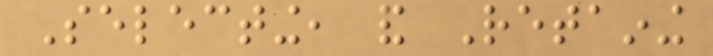Selecting, and Retaining
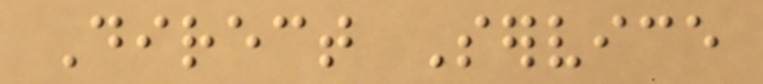Direct Service
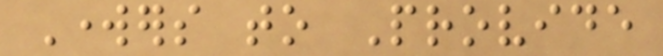Workers to Provide
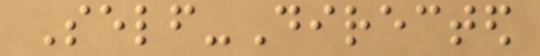Self-Directed
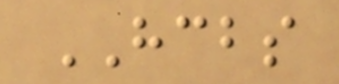HCBS
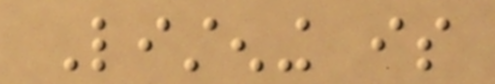Listening is
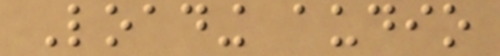Loading audio
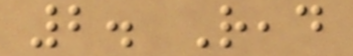2. Read
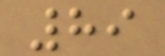89
